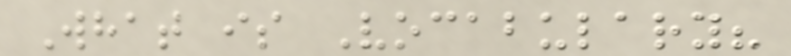What is Vocabulary?
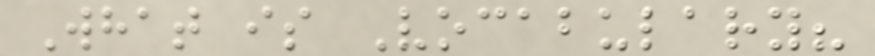What is Vocabulary?
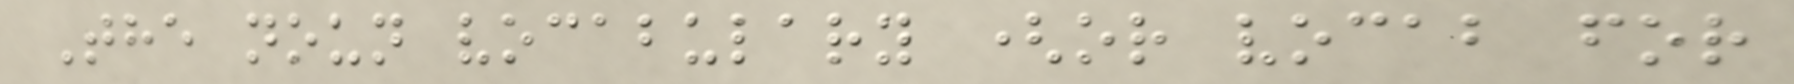The noun vocabulary (or vocab for
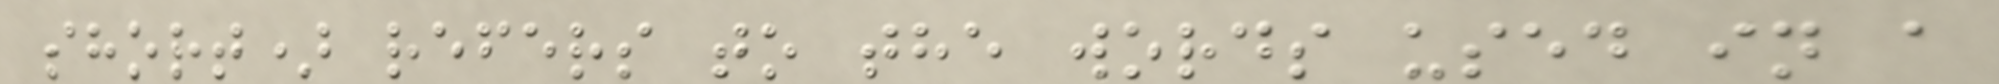short) refers to the words used in a
